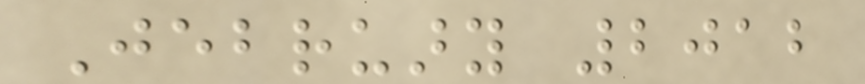Jebruary 2012
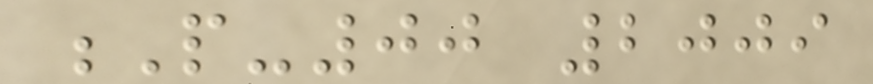P-00 2009
